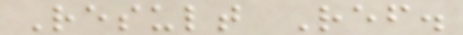Result Ref.
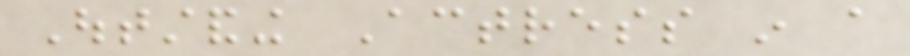Outstanding Actress in a
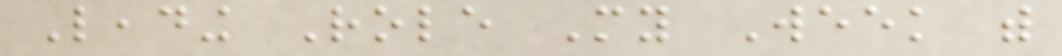Leading Role My Week with
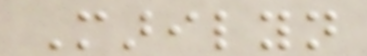Marilyn
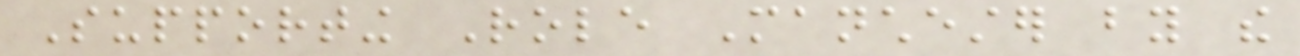Supporting Role Manchester by the
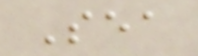Sea
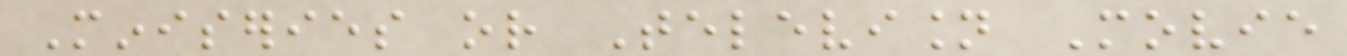Miniseries or Television Movie
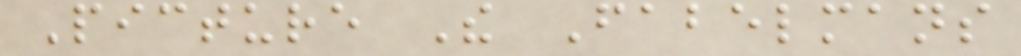Picture The Fabelmans
